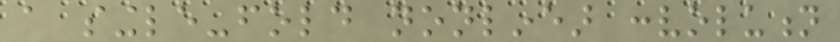a single-fold nonlinear convolution
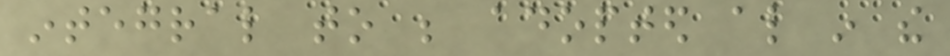integral to be adopted also in the
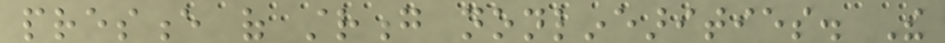presence of strong nonlinearities. The
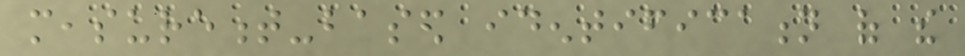measurement-based identification of the
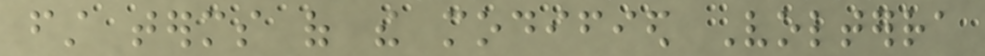first terms of the modified Volterra
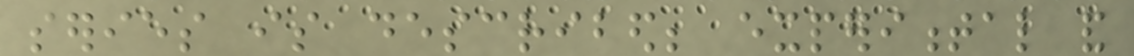series is described; experimental and
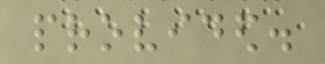provided.
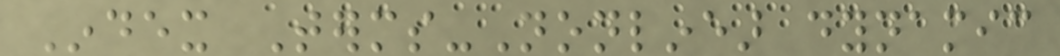Index Terms-Nonlinear dynamic
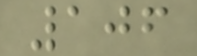106
